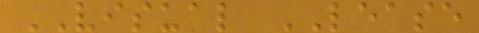VISUAL LEASE
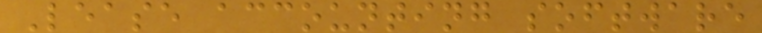Lease accounting software
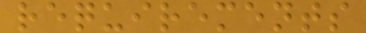requirements
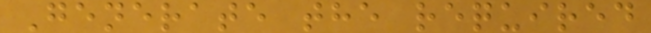Generate the required
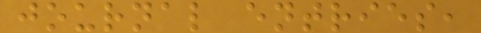journal entries,
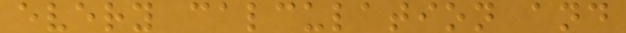every calculation and
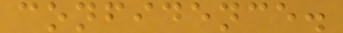confidence.
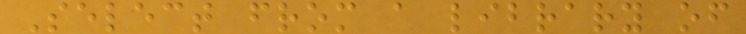Select from a library of
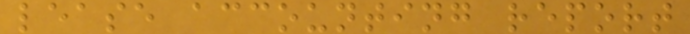lease accounting report
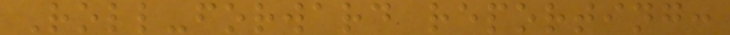Roll-forward reporting:
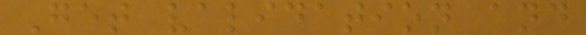Get validation and
